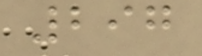297
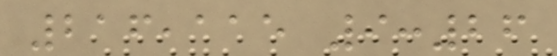216,115 9:26
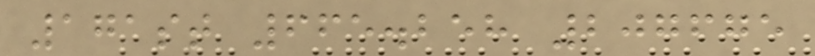171st 665.258 207675
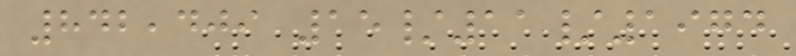842,409 15/11/1974
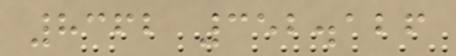8362 352.126
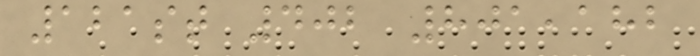121st 402 801,182
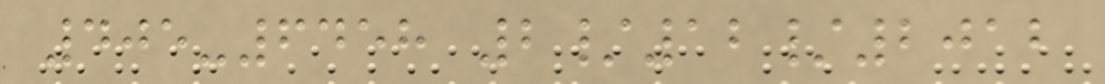405-6458 2/12/2012
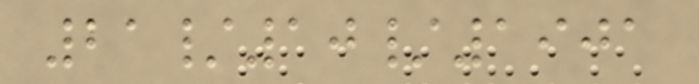21/10/1901
